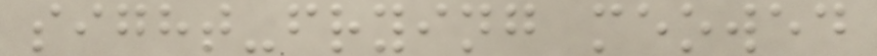sight-frying meowed
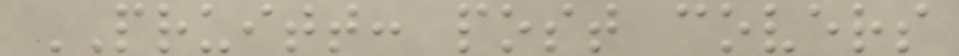PRUITT: post covers
